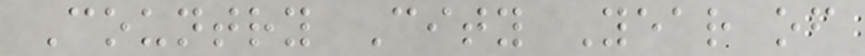Country City Year of
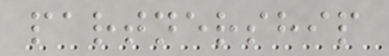partnership
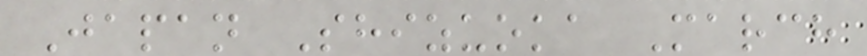Japan Shizuoka March
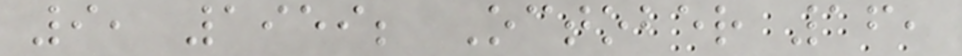9, 1959; October 16,
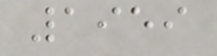1959
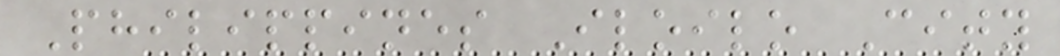Philippines Iloilo City
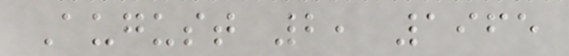August 2, 1965
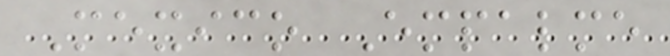Mexico Empalme
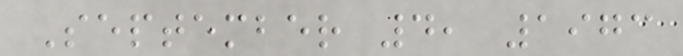September 4, 1973
